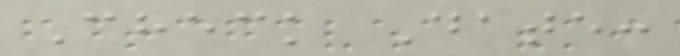Check Date:
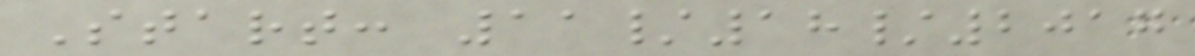Start: 11/18/2017
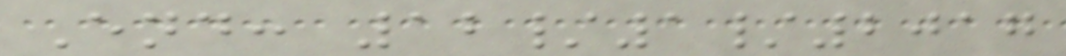End: 12/1/2017
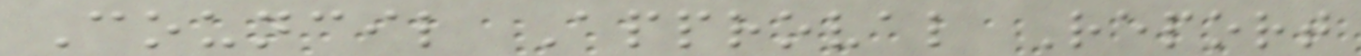Council Approval Report
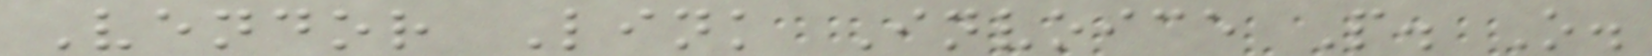Vendor Link Invoice P. O.
